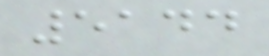5144
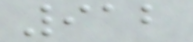912
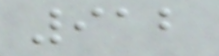912
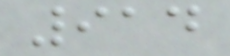914
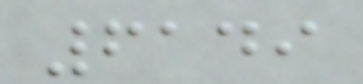6149
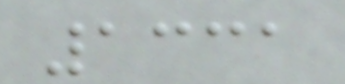1331
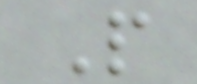P
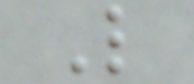L
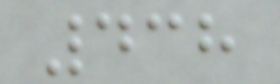438
